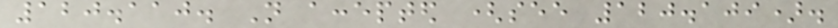120.110. Not accepted (see 120.109).
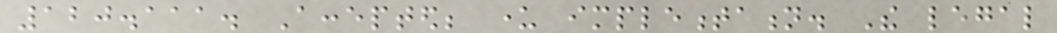120.111. Accepted; under implementation. The legal
